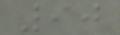90
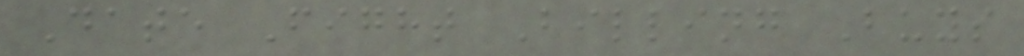Date Fight Billing Buys
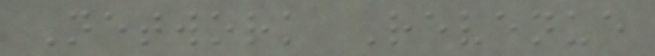Network Revenue
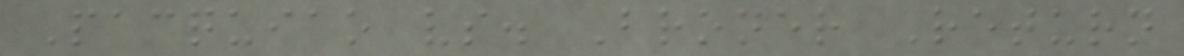Pacquiao vs. Broner Return
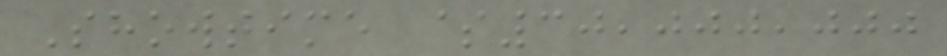Showtime $30,000,000
